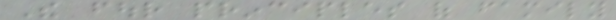The four principles of family
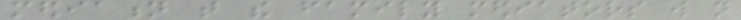mediation that the family mediators will not
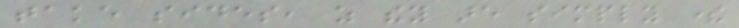take sides, as they are simply there
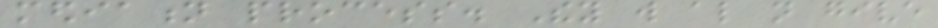mediation process. They will also not give
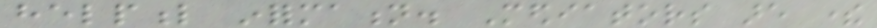helpful information. Mediators are there
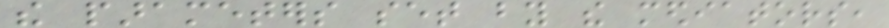the parameters set by the mediators,
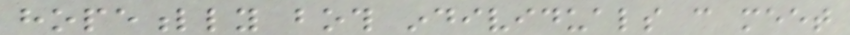hopefully both individuals can meet
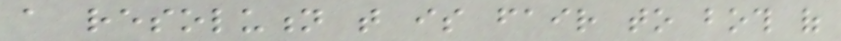a resolution that is fair to both of
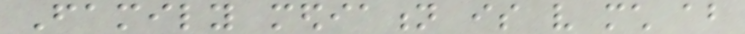Family mediation is very much about
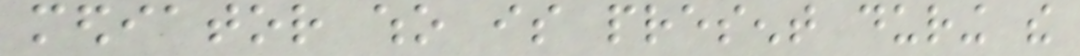mediator who is present during the
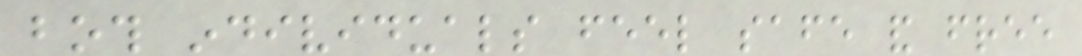both individuals feel safe and free
